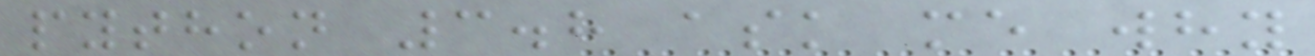python 3.8 ask me why
